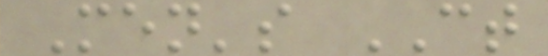Men's CT
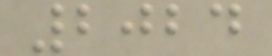2024
